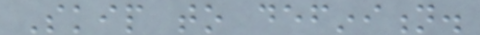Skip to definition.
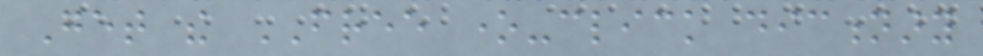Get the FREE one-click dictionary
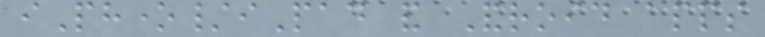iPhone/iPad and Android apps
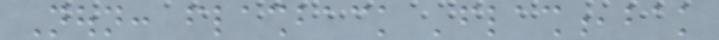Noun: flashback 'flash,bak
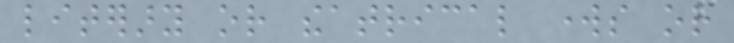literary or theatrical works or
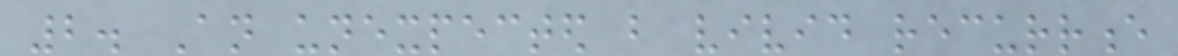2. An unexpected but vivid recurrence
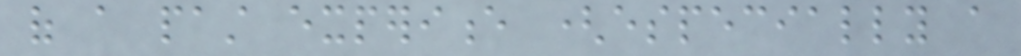of a past experience (especially a
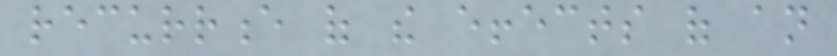recurrence of the effects of an
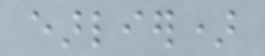earlier)
